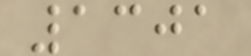1301
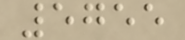5755
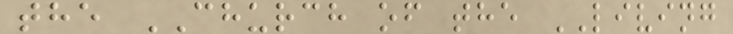the CHURCH of the LIVING
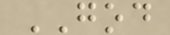GOD
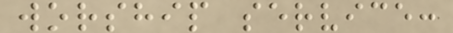worship service:
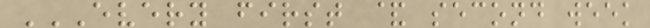EVERY FIRST & SECOND WEEK
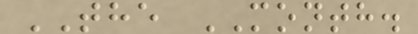THE MONTH.
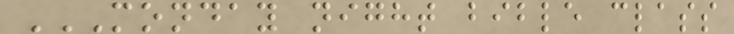MONDAY NIGHT BIBLE CLASS
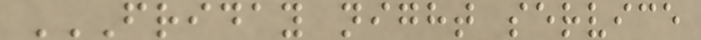FRIDAY NIGHT SERVICE
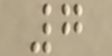7
